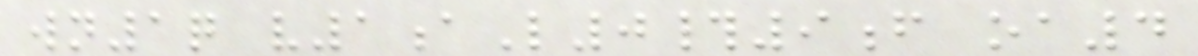wn1q v1aL0#9f oa4
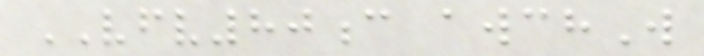VFV80c awchW
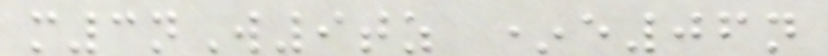m3nW9tz *e06n
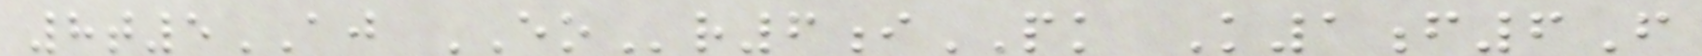8t5AJ EOr6iPK K1f6F
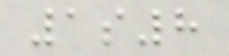1s8
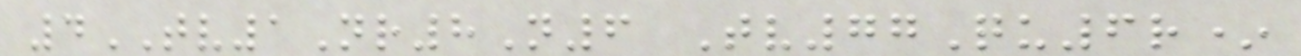4TV1Nr8N6 Tv77Qu6r*
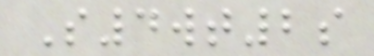S4wt2s
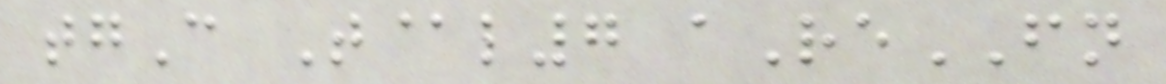tgC T@l7 aReFN
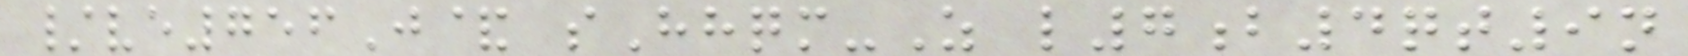/ve756J& sHhqm-Z l7b4qt9n
